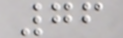76
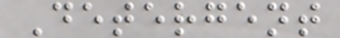Detergent
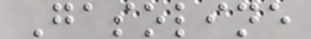Gasoline
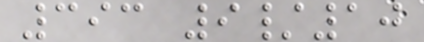393 9/10
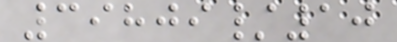39809/10
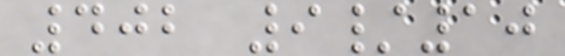402 9/10
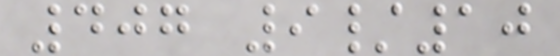407 9/10
